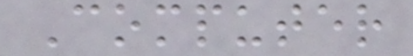Computer
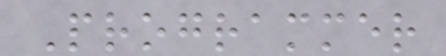Programmer
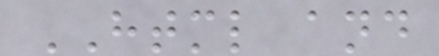HTML and
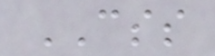CSS
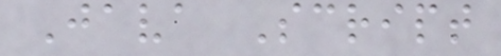Java Script
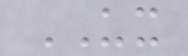UX
